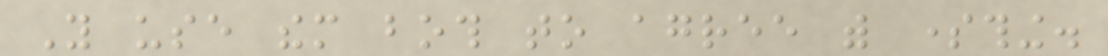You use them both to agree with something.
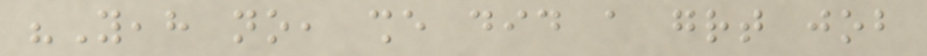"Yeah no, she did a great job
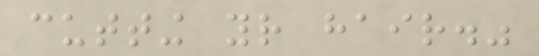cutting your hair."
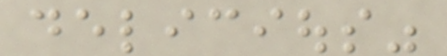delicious"
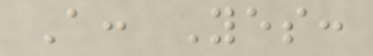A: Yes:
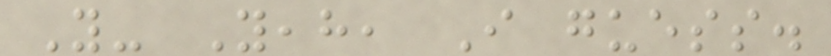You- Yeah, I guess.
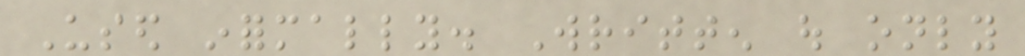Used informally. Written out only
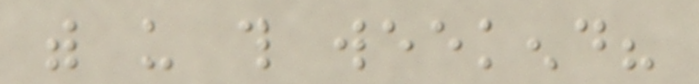with us this weekend?
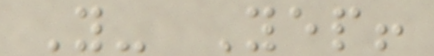You- Yep!
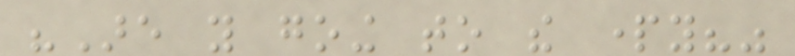"Are you going to the party?"
